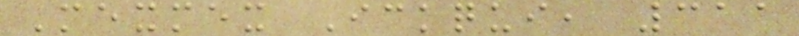Mexmex Ickqui, 311
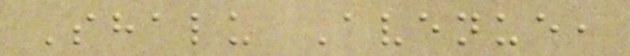Shalu Avenue,
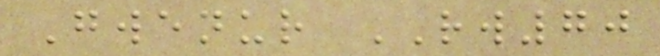Gwenur RW70
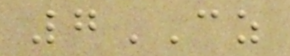7CZ
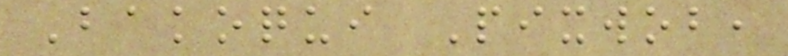Bakoqui Pixwob,
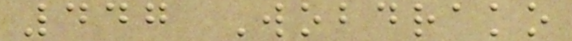447 Wobdrako
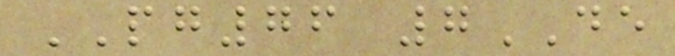PG76 7DE
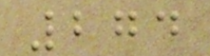274
